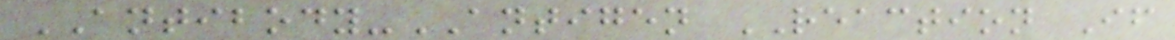ANTIBODY-ANTIGEN REACTION If
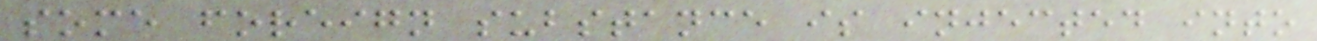some foreign substance is injected into
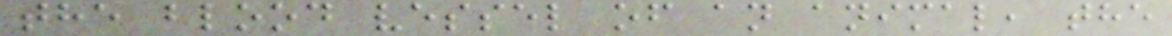the blood vessel of an animal, the
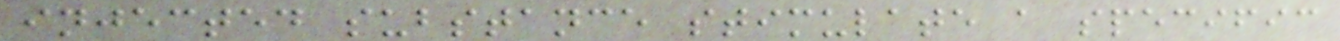injected substance stimulate a specific
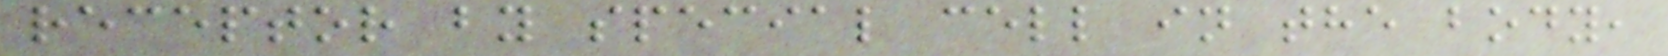receptor by special cell in the body,
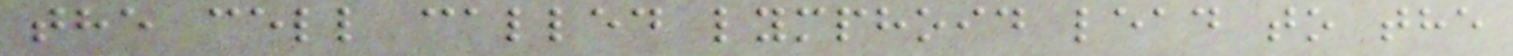the cell called lymphoid lead to the
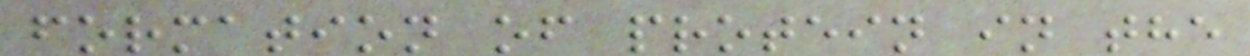formation of protein in the
